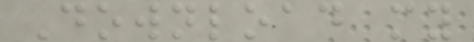Download my
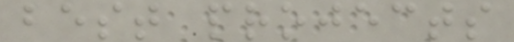best projects
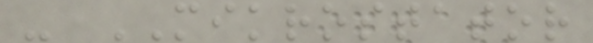- MIKROSTATOR
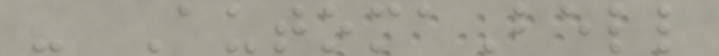- AutomaBell
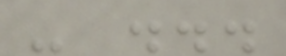- ...
